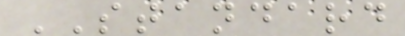STANDARD
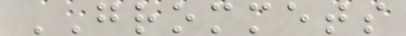GROMMETS
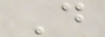D
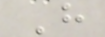H
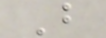B
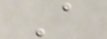A
